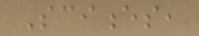Sciences,
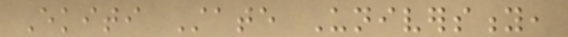Ekiti State University,
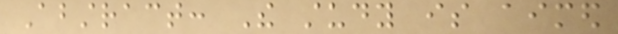Abstract: The study is aimed
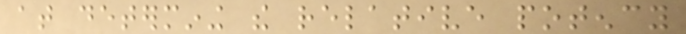at determining the relative potency
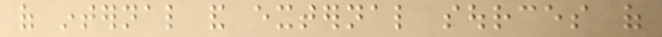of internal and external sources of
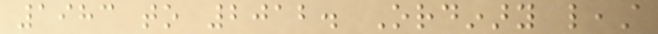1983 to 2012. Ordinary least
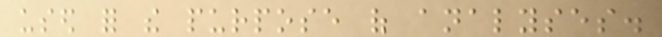used for the purpose of analyses.
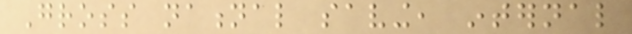Gross national saving, internal
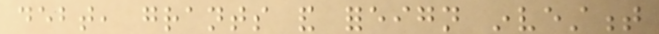debt, grants and foreign investment
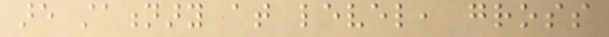are stationary at level, gross
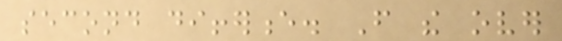second difference. From the over
